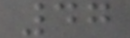47
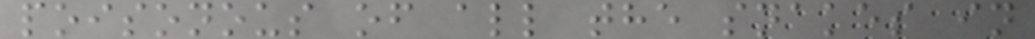poisonous of all the snakes in
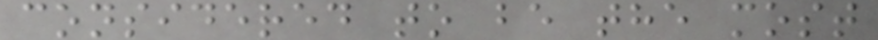considered to be the most
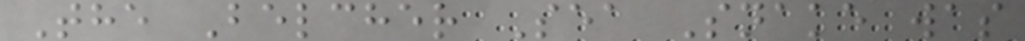The Belcher Sea Snake was
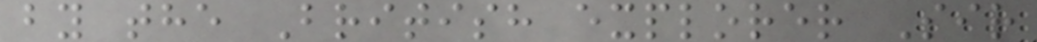by the British explorer Sir
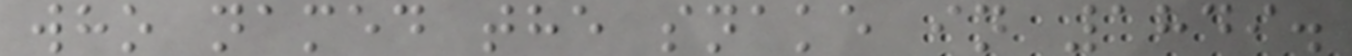who named the snake in 1849.
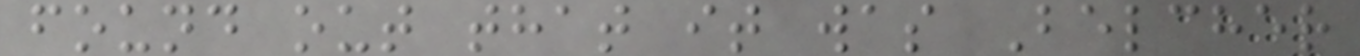found out that it was Belcher
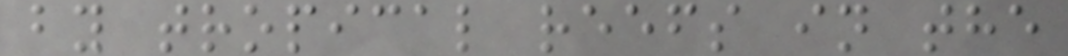by tropical reefs in the
